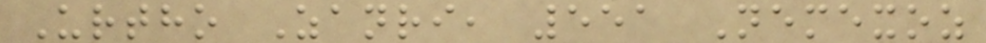Urtho Zanri, 551 Nemexoz
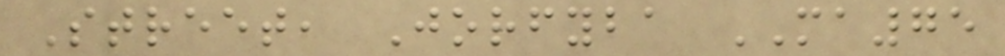Street, Jorfyba MA75
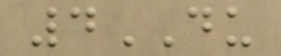4DU
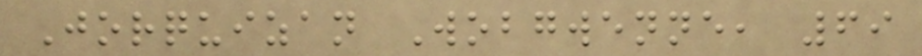Jorquizan Wobgwenne, 69
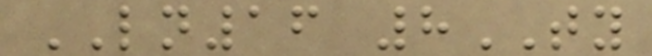LN16 8TY
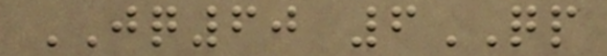JQ60 6QP
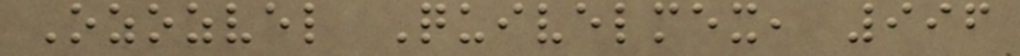Ozozvel Quivelmex, 996
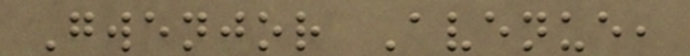Gwenjor Avenue,
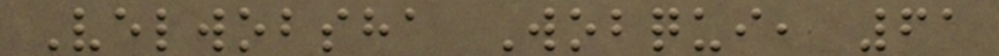Velwobsha Wobqui, 61
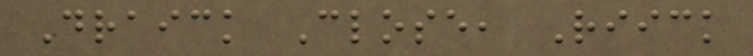Draick Close, Riick
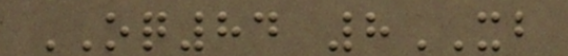OQ84 8XB
